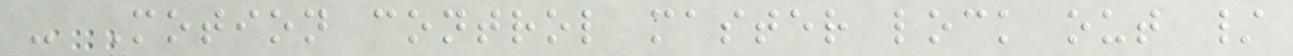- Motion control master lock out /
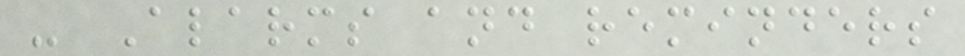- Alarms and reminders
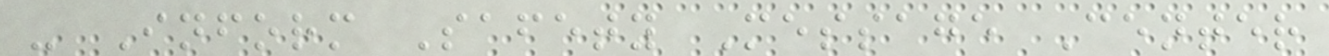- Inform Safety Message Center
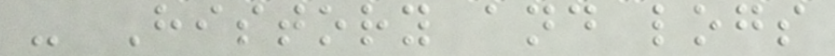- History and logs
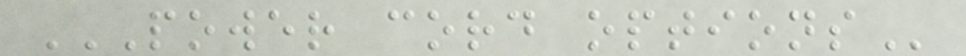POWER CORD OPTIONS
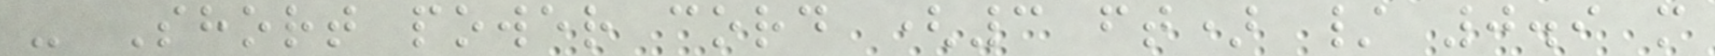- Short power cord (3 ft) / 0.9 m
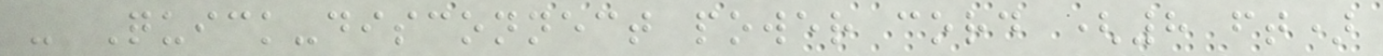- Quick-disconnect power cord (8 ft)
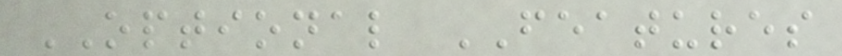OPTIONAL FEATURES
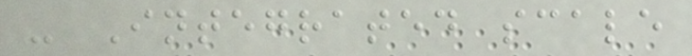- Integrated scale
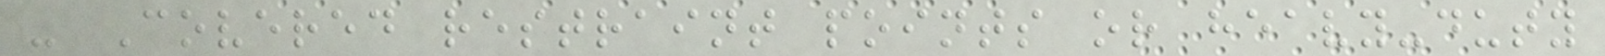- Covered restraint points or heavy-duty
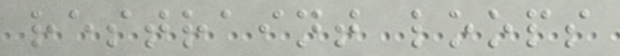restraint loops
